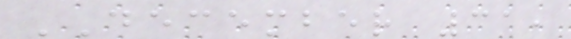DECEMBER 31,
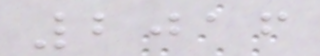2016
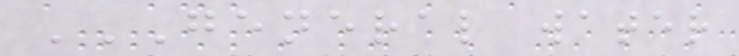GENERAL WATER
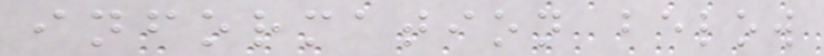information below
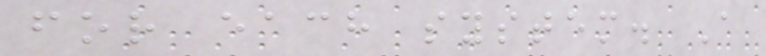for each system. A
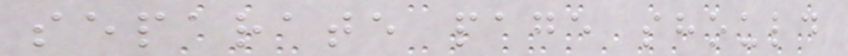separate page should
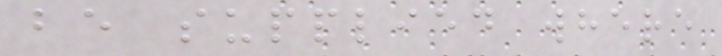be supplied where
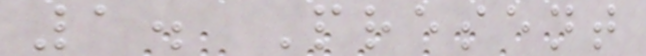1. Present
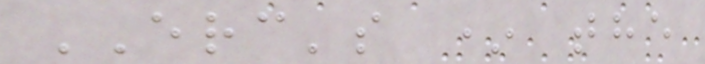ERC's * the
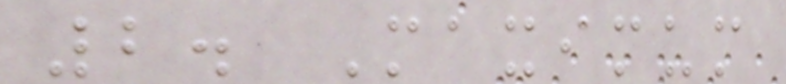2. Maximum
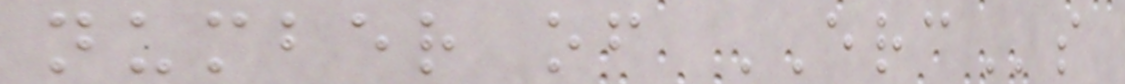number of ERCs
